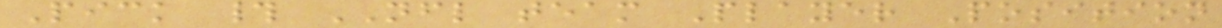Pick # NFL team Player Position
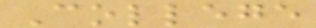College
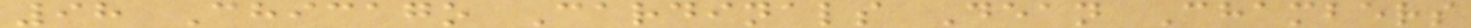98 Chicago Cardinals Dean Chambers
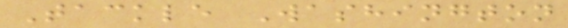Tackle Washington
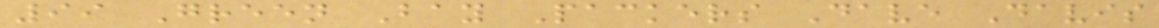99 Green Bay Packers Dave Davis
